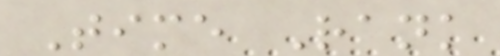Time Rank
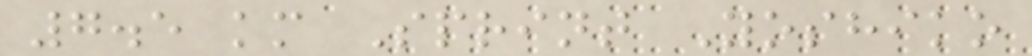7.5 km Sprint Yoshiko
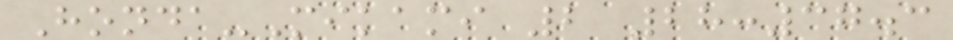Honda-Mikami 2 28:37.3
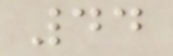44
